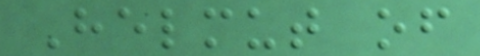Helmut of
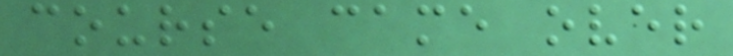course came over
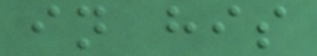in his
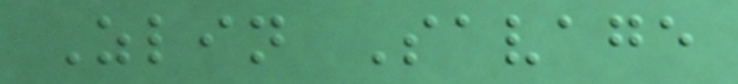Zlin Savage
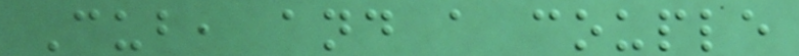Cub, and a couple
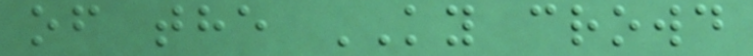of the KY crowd
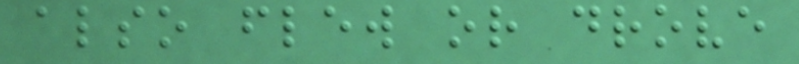also flew or drove
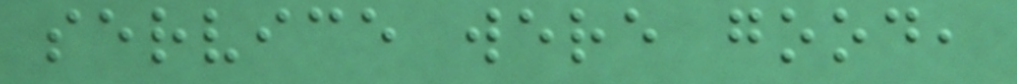service were good,
